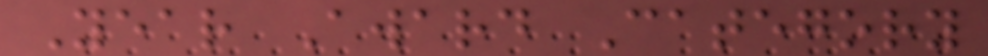Year Award Category
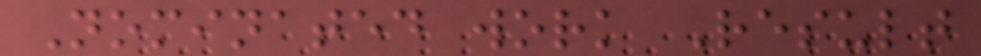Nominated work Result
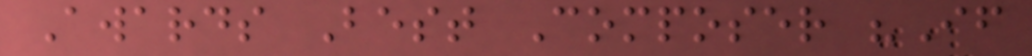Awards Best Composer "If
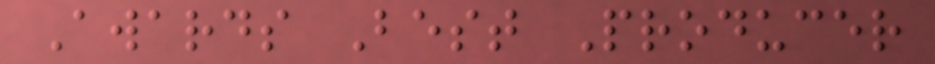Awards Best Producer
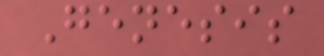Genesis
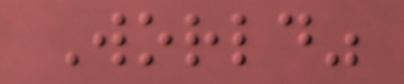World"
